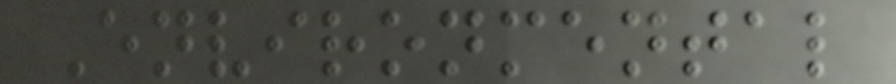Environmental
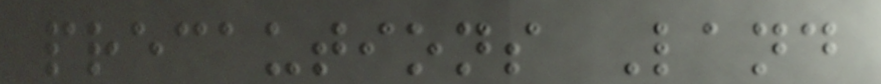precautions Land
